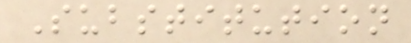Substitution
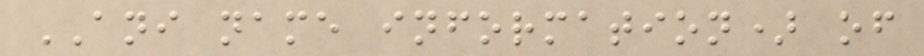ANI name information) of
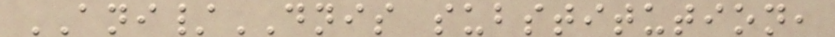ANI/DNIS substitution,
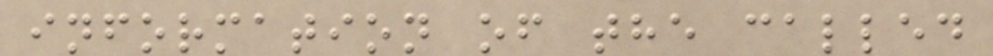information of the called
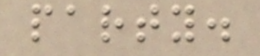party.
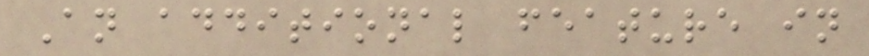An additional feature in
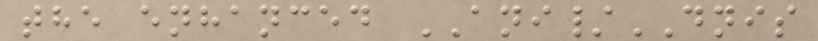the enhanced ANI/DNIS
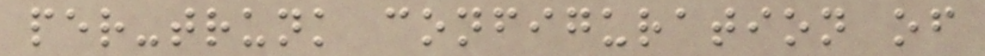per-trunk configuration of
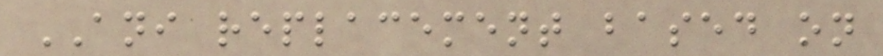ANI replacement based on
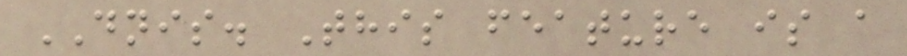DNIS. This feature is a
